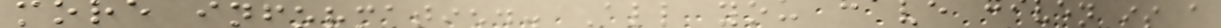more information. All you have given is a
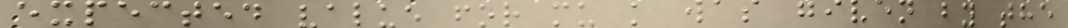expected value for mu k was given by the
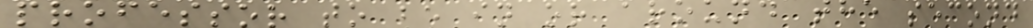professor to be in or around the second
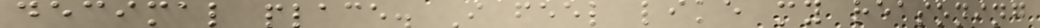decimal place. I feel like my reasoning
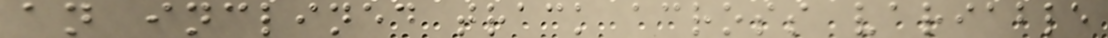an inclined track across variable
